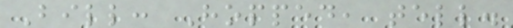Bill: Hopped, tell.
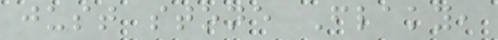just stone Flaky,
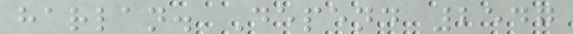harlan. Depend 2547
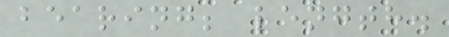bearing; length.
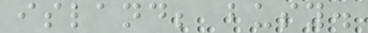island; busy.
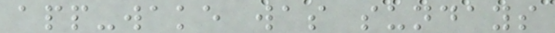app-wake was sundays
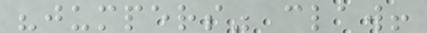"jumpers" claw!
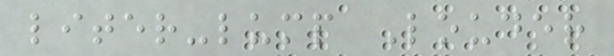liter-lump Louder
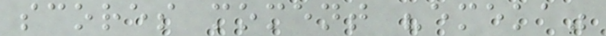scores moment "emeka"
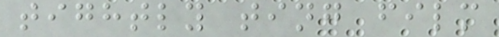tightly ting film
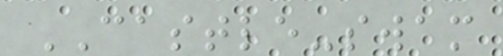CASTLE-swam
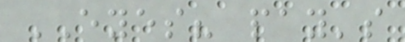EYES? pay's
